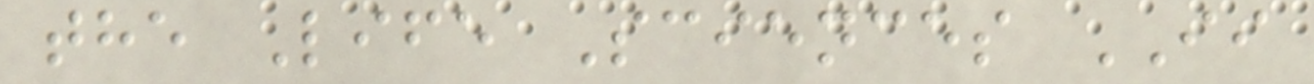the Life Sciences II
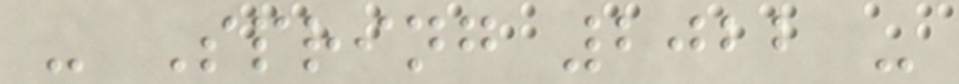- Spring 2022 -
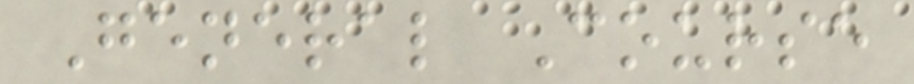General Course
